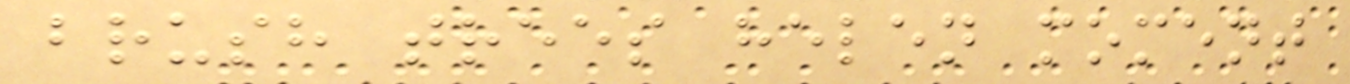brush trees helen moment
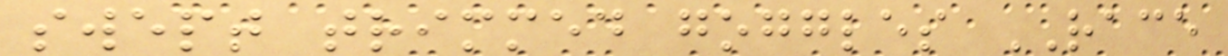swept trimmed goggles RACE
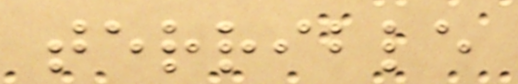terrible
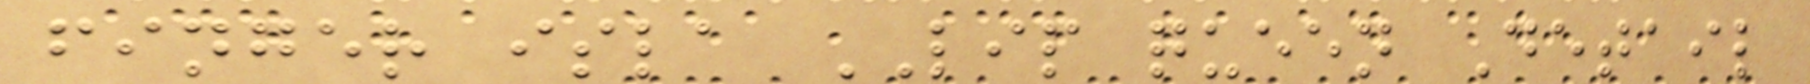finger isla LIP queen Detail
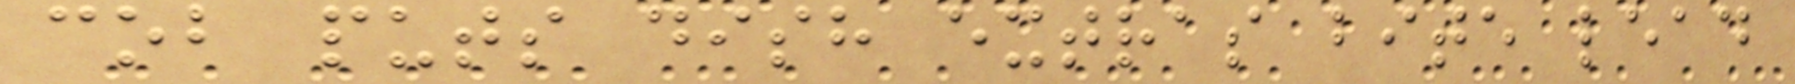cob puts dish extras bite lead
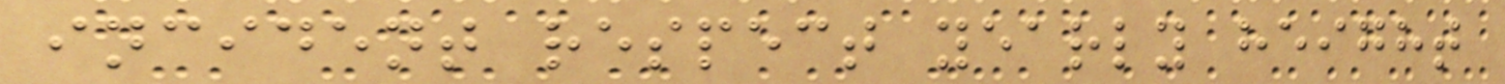incident respect yearly height
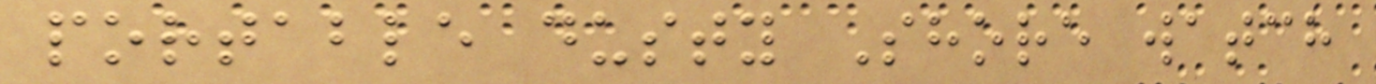portable dusty Shore watch
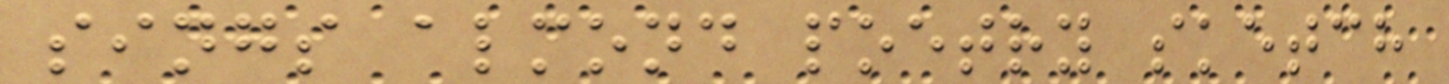sings almond poetry sketch
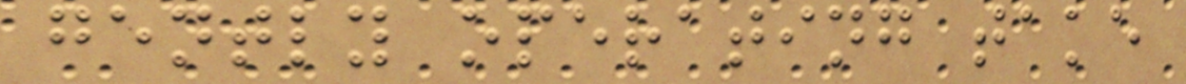gently operating take
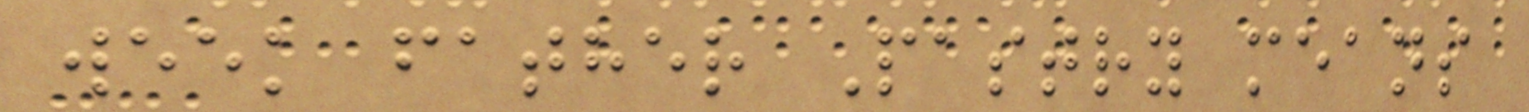week father Pastry means
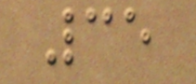35
